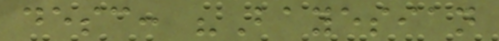desc: "Bayesian
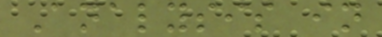Analysis in
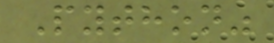Python"
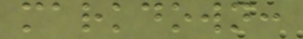markdown:
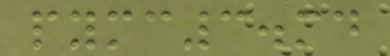pymc3.md
